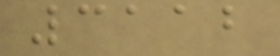3112
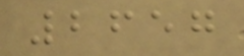2657
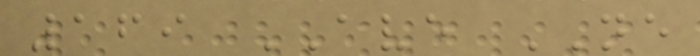169 AVE NE
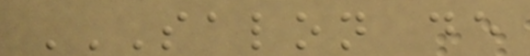SALON DE
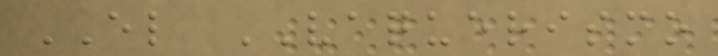EL VAQUERISMO
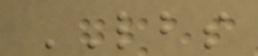LBS
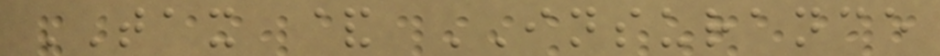TAX & INSURANCE
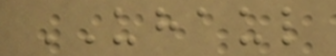UHAUL
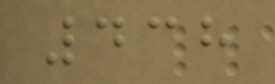438
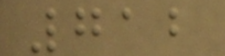712
